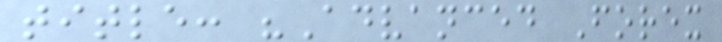title: "Advanced Forex
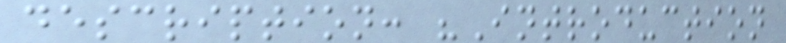description: "Introduction
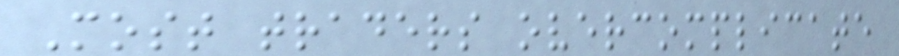Most traders overcomplicate
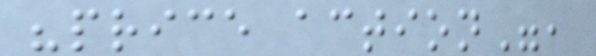"price action",
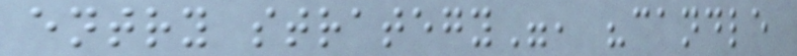entry strategy", "candle
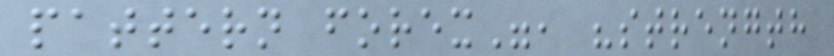pattern forex", "strength
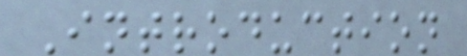Introduction
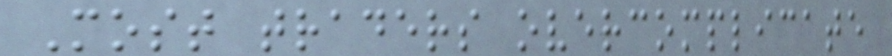Most traders overcomplicate
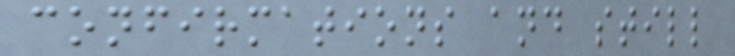confirmations and still
